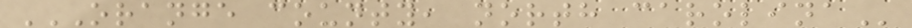ORANGE COUNTY, NORTH CAROLINA
